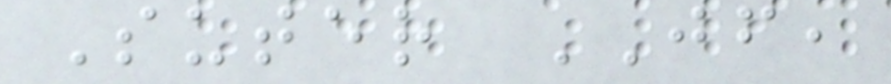Suter JF,
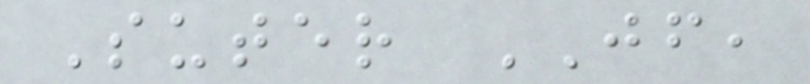Suter JF,
